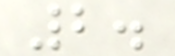2.
